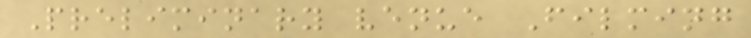Preliminary venue Filming
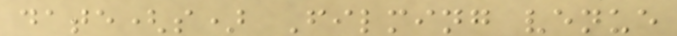date(s) Filming venue
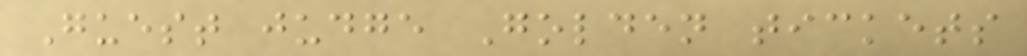Guest judge Golden tickets
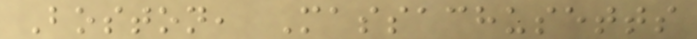Boston, Massachusetts
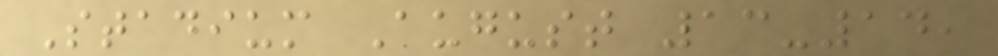Stadium August 13-14,
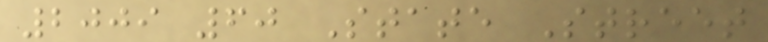2009 60 State Street
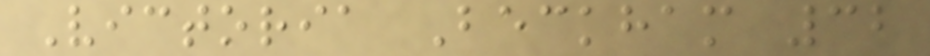Victoria Beckham 32
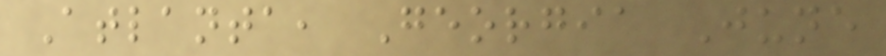Atlanta, Georgia June
